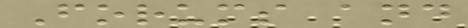Forums and
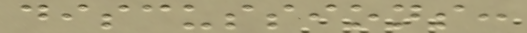discussions:
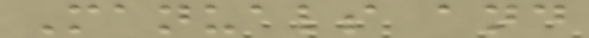Manuals and
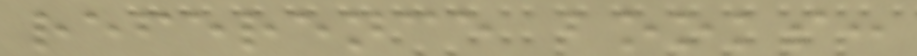reference books:
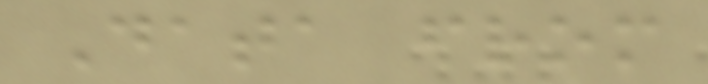Data from
